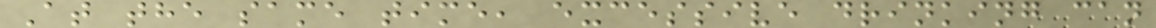At the same time, excessive drinking can
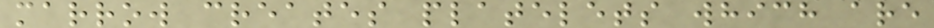marrow creates platelets which are
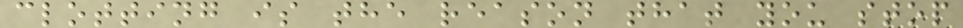clotting is the reason that you stop
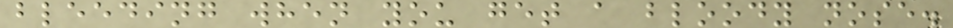bleeding when you get a bloody nose.
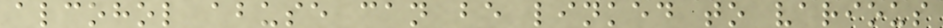alcohol abuse can be linked to various
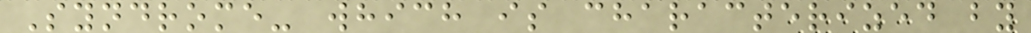Syndrome- which is characterized by
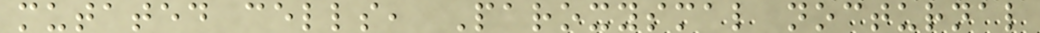mutated cells, Paroxysmal nocturnal
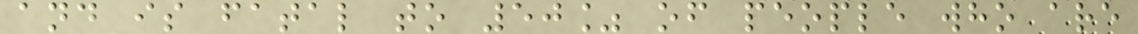and is fatal to 50% of people who are
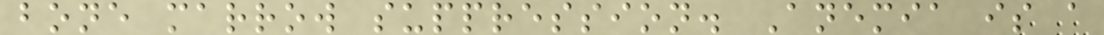bone marrow suppression. Anemia is a
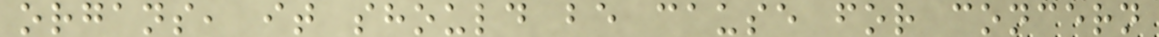organs, it should be cause for concern
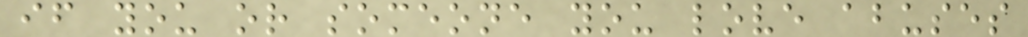if you or someone you love abuses
